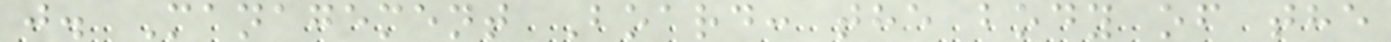j. Management Board: the body of the
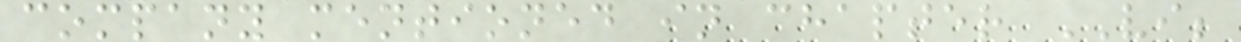company mentioned in chapter VI;
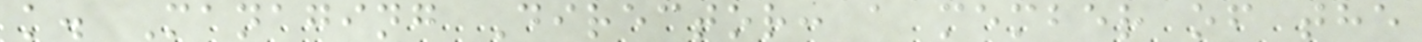k. Managing Director: a member of the
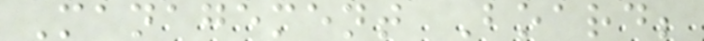Management Board;
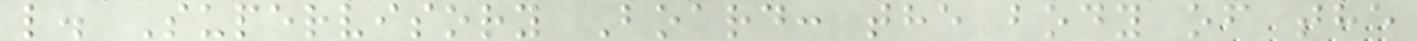l. Supervisory Board: the body of the
